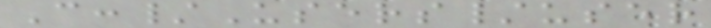C:/Users/user
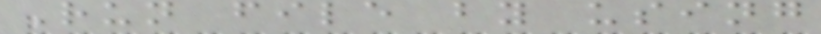Run file by using
